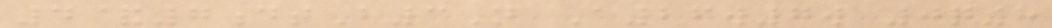4&7dtB3N A26w7w 0q8
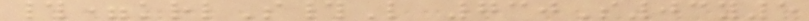#=krlS#L 730S03y5
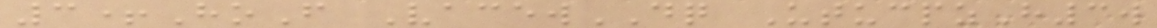3+HoF VacewDQ UtucpzH3w
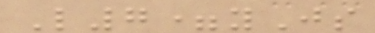L7=yJs
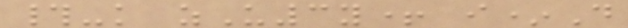#-k zU3y+ i*D
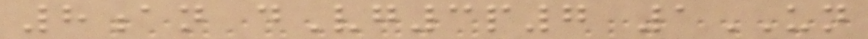8an dVg3p7 1UN
